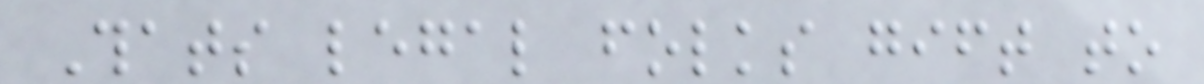Thats legal folks gift to
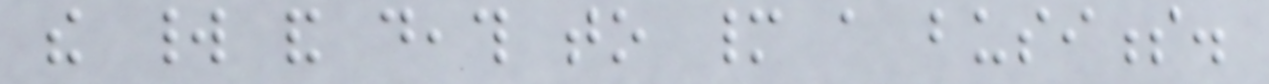the world and death to many a business.
